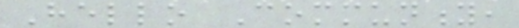Hello Community,
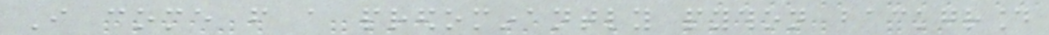I come from a predominantly python background
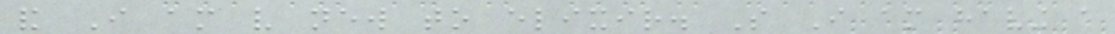and I am very new to elixir. So I am having a
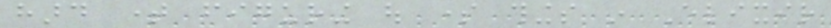hard time figuring out some things in Elixir
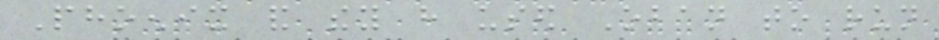Phoenix and they have used Oban to run
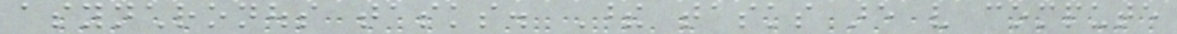asynchronous tasks. These tasks are very compute
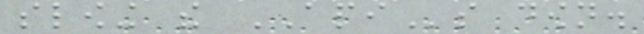slowing the APIs down.
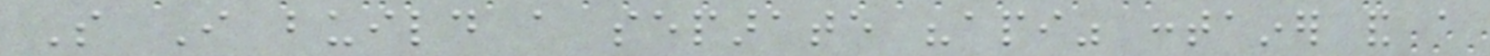So I build a separate "api" container and a
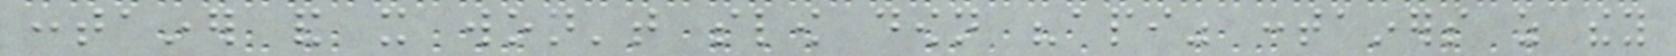container and it won't slow down "api" containers as they
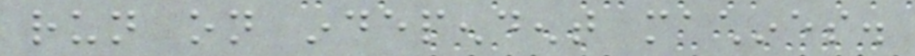run on independent machines.
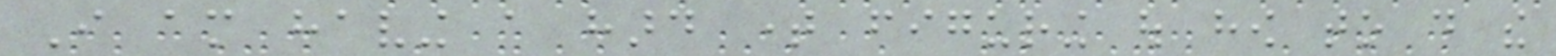I am having a hard time figuring out how to do the
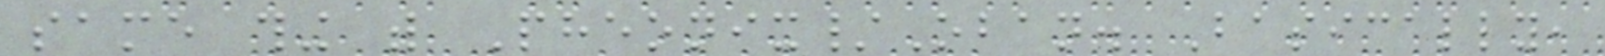same thing with Pheonix/Oban. Basically,
